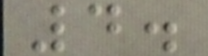4.
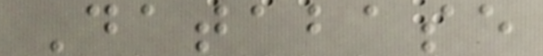Database
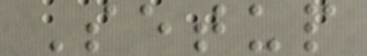Setup
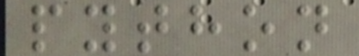python
